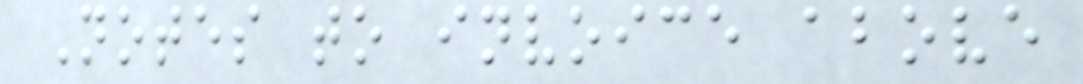Notes to invoice above
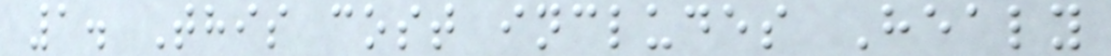1. This cost includes Healy
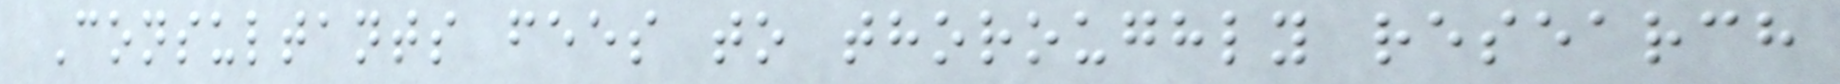Consultants fees to thoroughly research
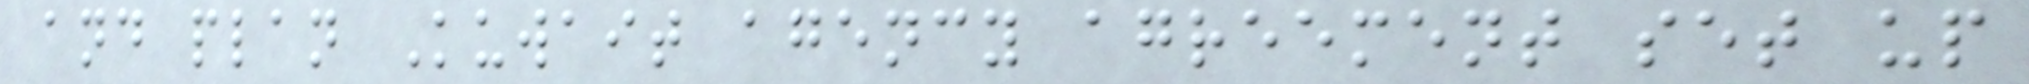and plan Kuwait agency agreement set up
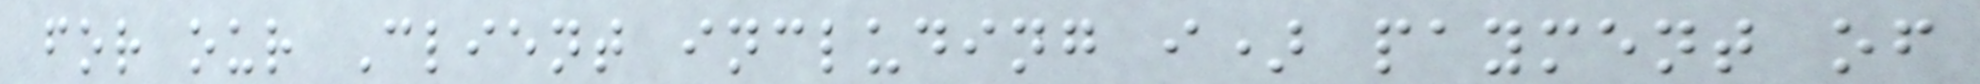for our Client including i) payment of
